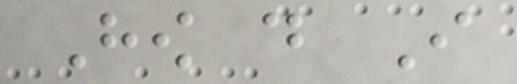How do I
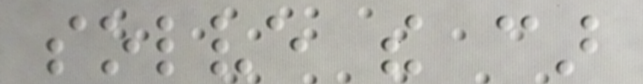solve the car
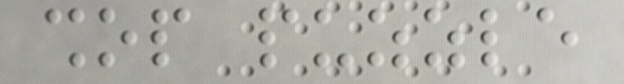shop puzzle
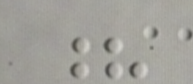?
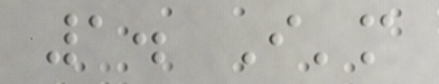1. I'm
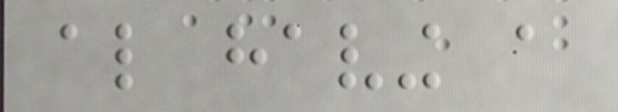also having a
